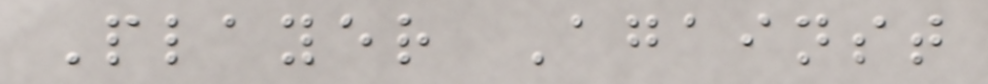Player Against
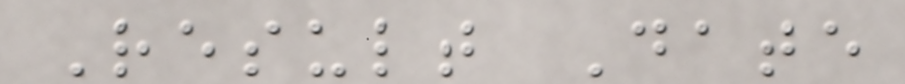Result Date
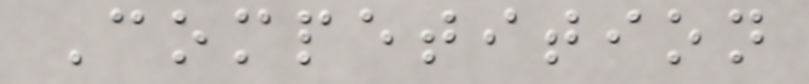Competition
